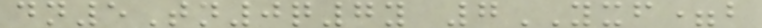dn5Tn0q7y 7YXF=b
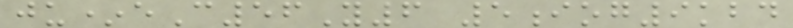ju*eC56Y6 5iog9kbd
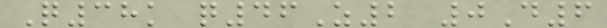Q38k q46Z2 0D6
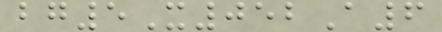bg5X052A6
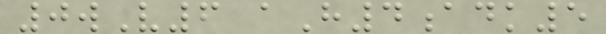0wV6 aH4adk5
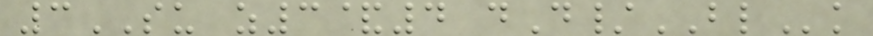3SU z3&4 dD/BLk
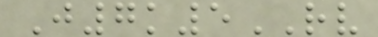J7k5RV
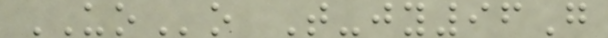UOo T-jy96G
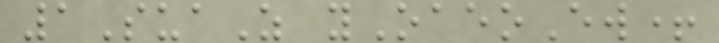1SuaZ yOaeoEw+
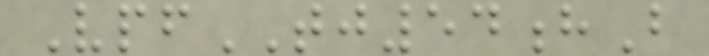VpfTJ54hB
